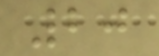20
